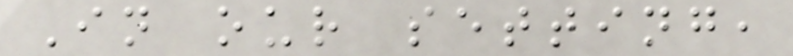In our setting,
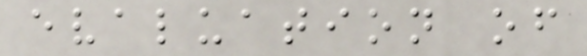evaluation of
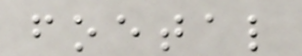foetal
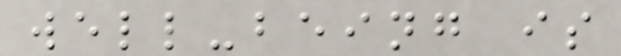well-being is
